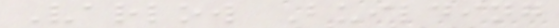Varlow Building
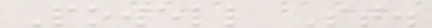Powell St.
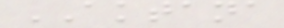AKTANA
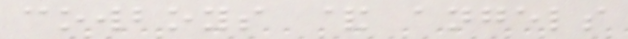cowboys & angels
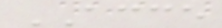ACCE
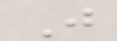J
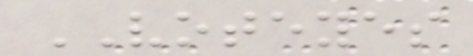VOTEYES
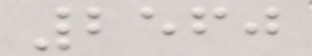2560
